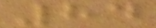84
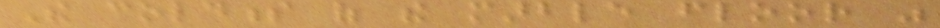The coldness of the marble floor was
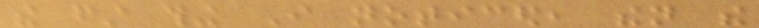the first thing I noticed, then the
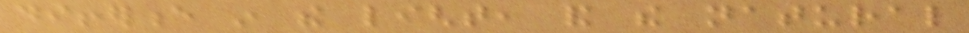difference in the light, and the natural
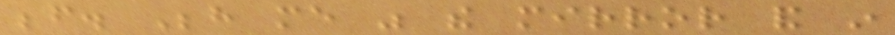before. Behind me was the mirror and in
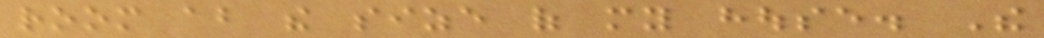room about the size of my house. The
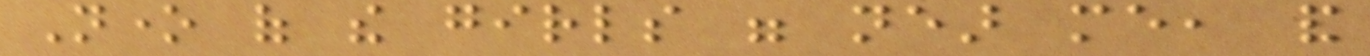None of the girls were near me, and
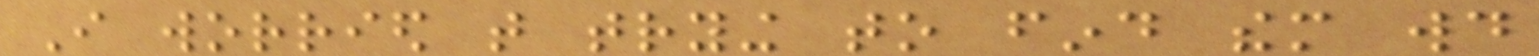I worried that trying to find them would
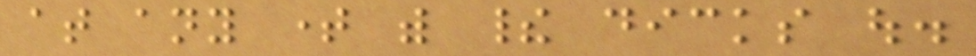at any time with their dicks out.
